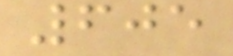605
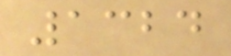1324
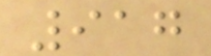917
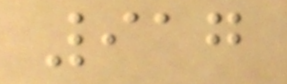917
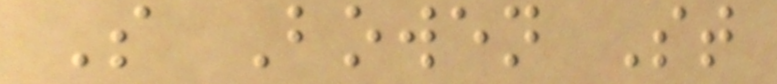S Bowen St
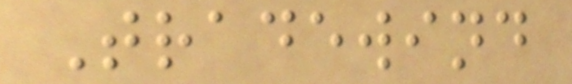Tradewind
